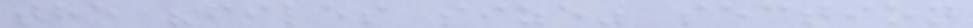the "files size" section
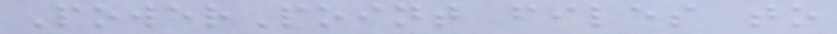PowerPoint files to
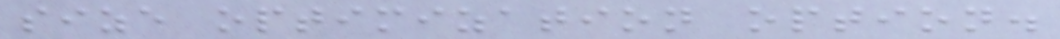size optimization option.
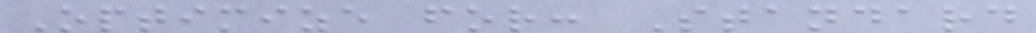Optimize for: Standard
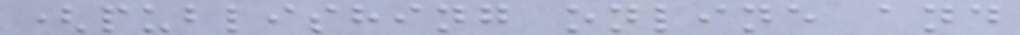(publishing online and
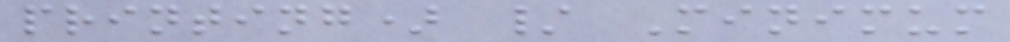printing) / Minimum
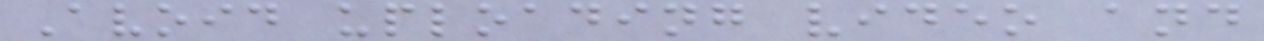Avoid uploading video and
